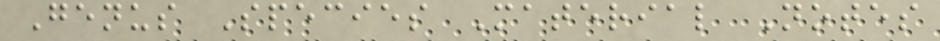Genus Species Material Notes
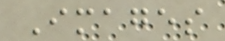Images
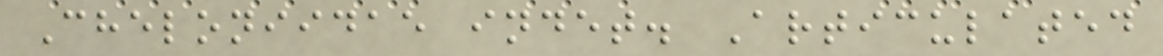Cheloniidae indet. Articulated
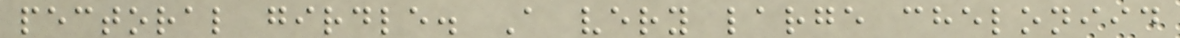pectoral girdle. A very large cheloniid
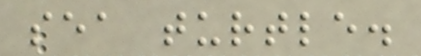sea turtle.
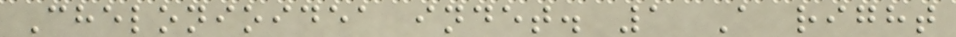Chelonioidea indet. 1 A right
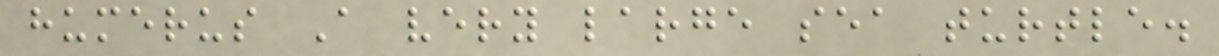humerus A very large sea turtle.
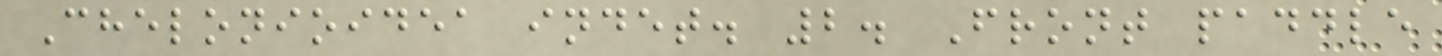Chelonioidea indet. 2. Front paddle
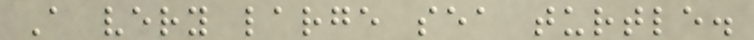A very large sea turtle.
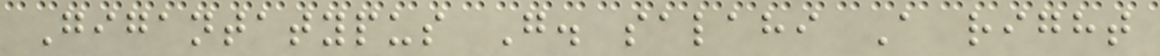Gigantatypus G. salahi A right
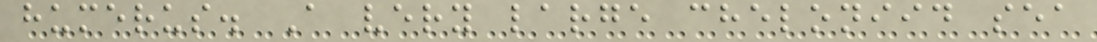humerus. A very large cheloniid sea
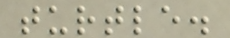turtle.
